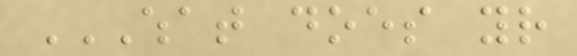WHAT DOES YOUR
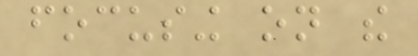focusing on the
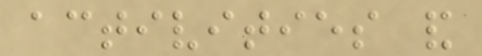activities and
